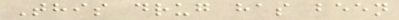This drug has been
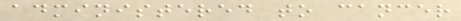administered to cancer
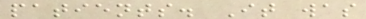patients. It was
